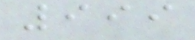999
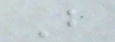B
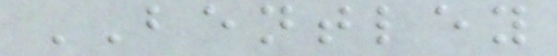BENTLEY
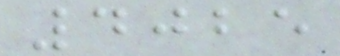4025
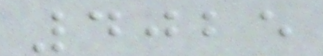4025
